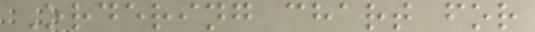Ordering chart for
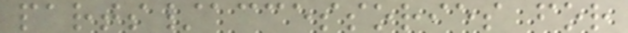parts/accessories for
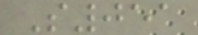S051
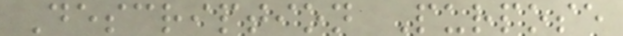Description Purpose
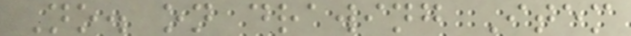No. on drawing Item
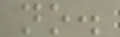no.
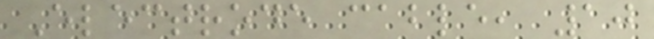Electrode cable, 10
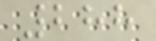288
